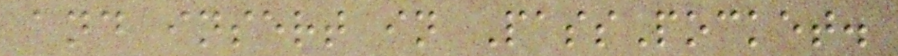and insert in PassPocket.
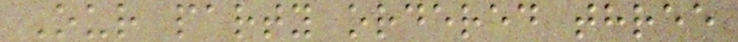Our party ordered three
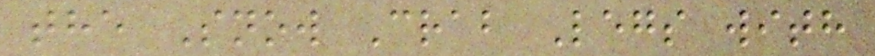the Snow Crab Legs with
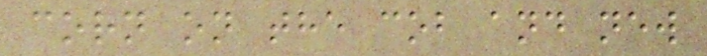corn on the cob and new
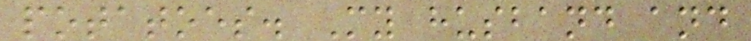potatoes. My husband and
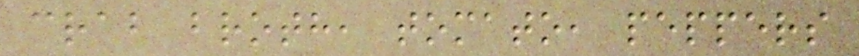crab broth, tomato, peppers
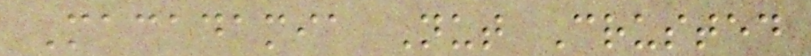Macadamia Nut Crusted
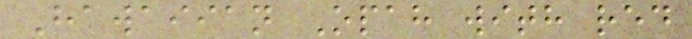Hawaiian Opah with red
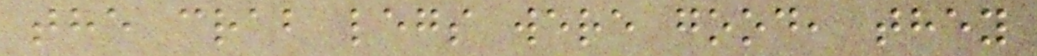the crab legs were good, they
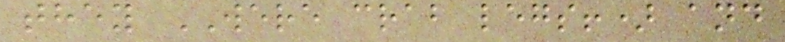they WERE crab legs!) and
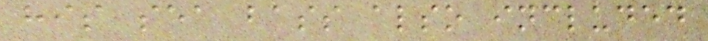his sea bass also included
